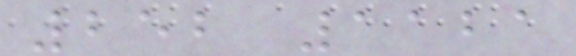252 1121
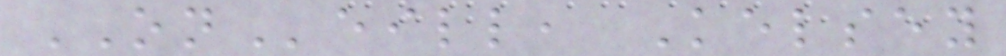ONeill, Kelsey
